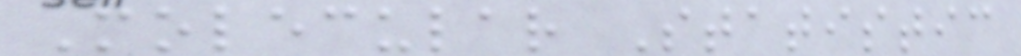Molecular Statistic
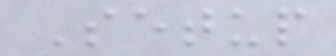Setup
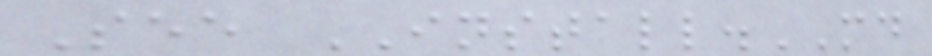See INSTALL.MD
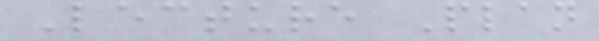Lecture Plan
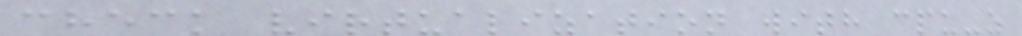check virtualization with cpu-z
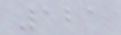121
